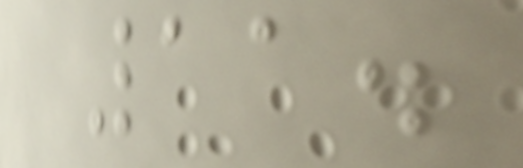11.
